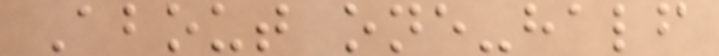About one-half
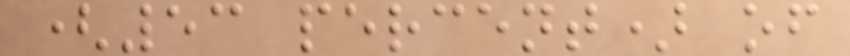(53 percent) of
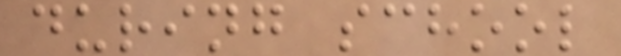during school
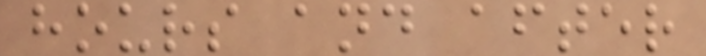hours and after
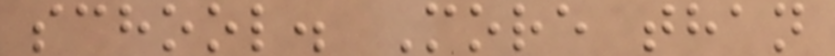school. More than
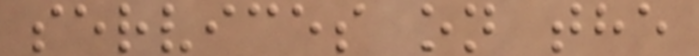services on the
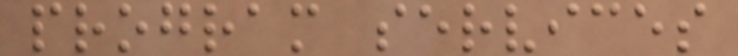program services
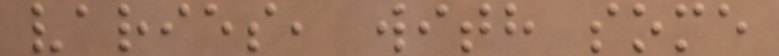varies, with some
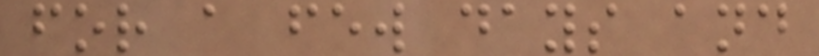for a few days and
